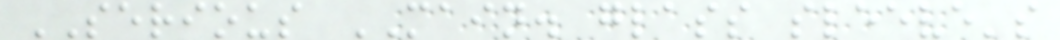SERIOUS MAIN. glass sleeve's
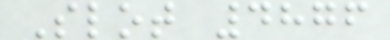Slot 4876
